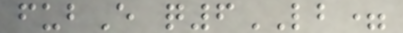fubE q6LB=
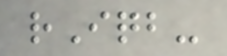rIqb-
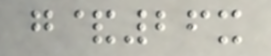g&26x
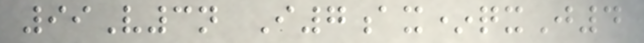99V3n I7ax*qxJ4
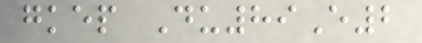gkep Du89E2
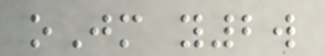oJm y2w
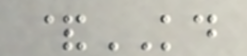&KD
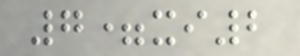7=xi2
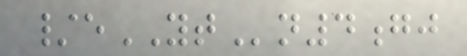/eYTn4gj
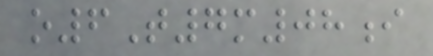o6T7m08i
